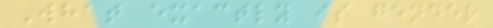What exactly is gender
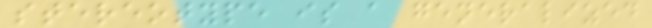stereotype is a generalized
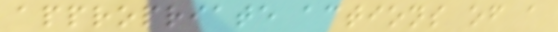appropriate actions of a
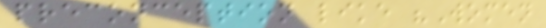preconception like "Women
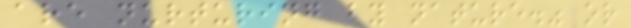are nurturing by nature." or
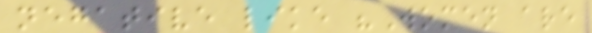negative like "Women are
